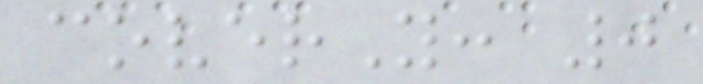coverY: 0
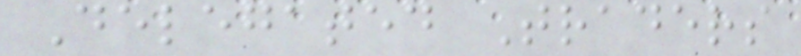Delegated Traders
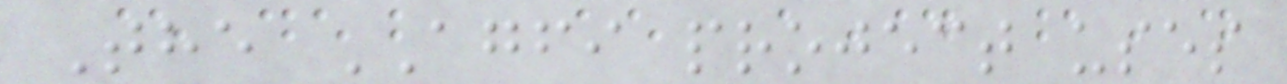The AGFI project uses
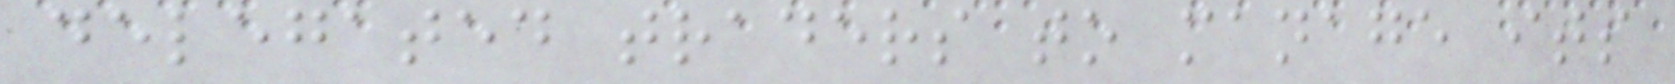delegated traders to manage its
